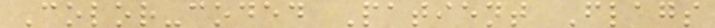Color-coded Patient Flags
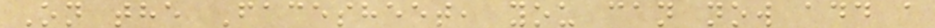On the Facesheet, you can now add a
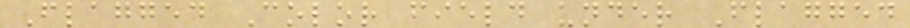Flagged Color field under Flagged
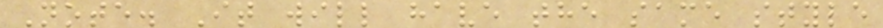Note. It will have the same style
